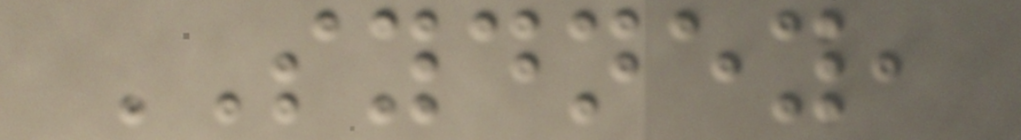SYDNEY,
